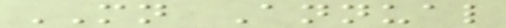MN Annual
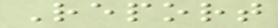Report
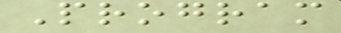Program
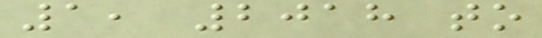1, 2018 to
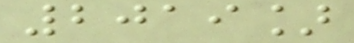2019]
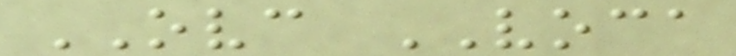OVC VOCA
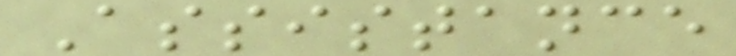Assistance
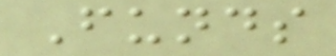Funds
